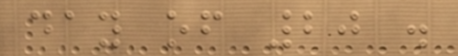day of 20 .
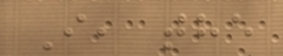I, the
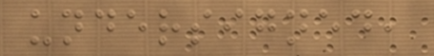undersigned,
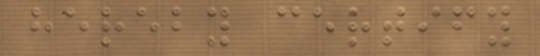hereby certify
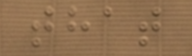that
